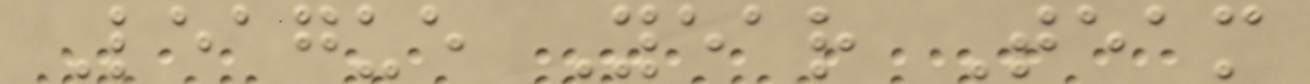League Year Team
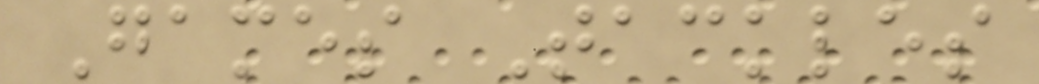Games Tackles
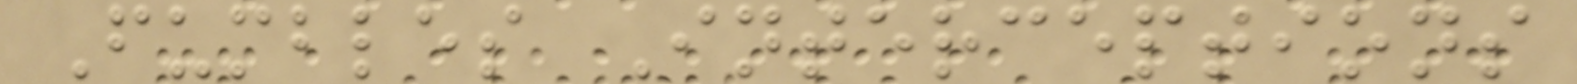Fumbles Interceptions
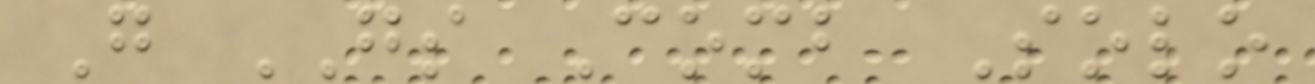G GS Comb Solo
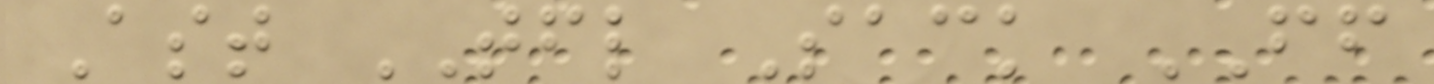Ast TFL Sack FF
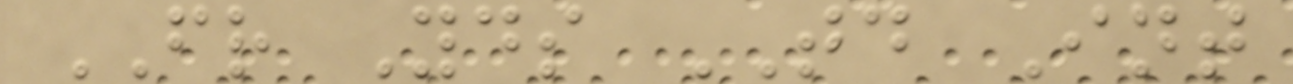FR Yds TD Int
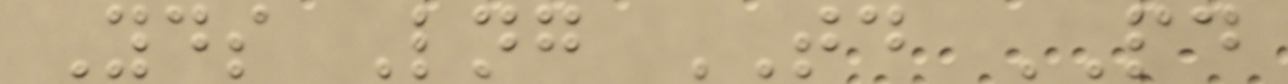Yds Lng TD PD
